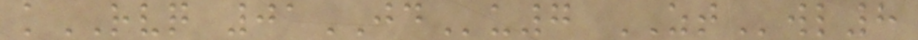kRVQ 01JDu7 ZTwl8
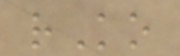rKo
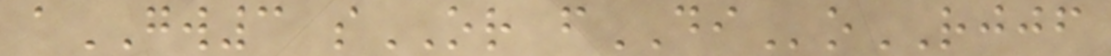aGW3 sOR fDIoRJJF
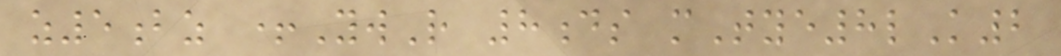z5bz +YwR 8ds mTye8lK2
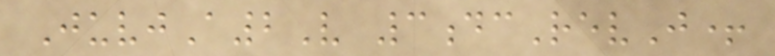JuvjA2V 3dcRevJ+
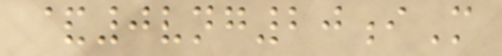&0vng20iM
